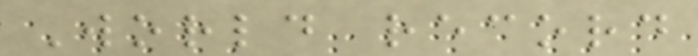World record
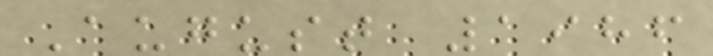August 1986
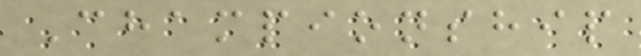Championship
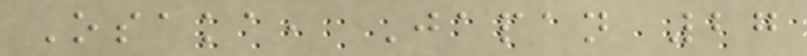Osaka, Japan 27
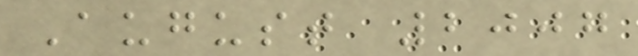August 2007
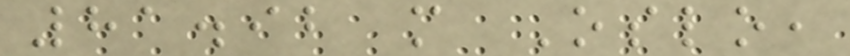81.92 m Oslo,
